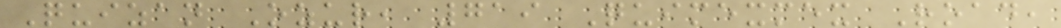Quizan Ozur, 719 Quimexmex Road,
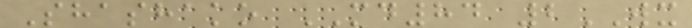Shashako MD84 2WX
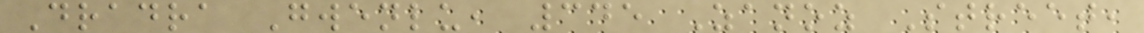Dradra Gwenlu, 345 Zanoz Street,
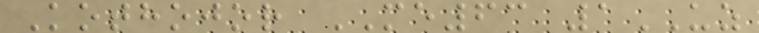Kothojor ME63 1UZ
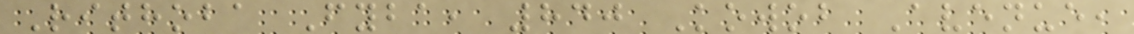Rithoba Fyba, 840 Kowob Avenue,
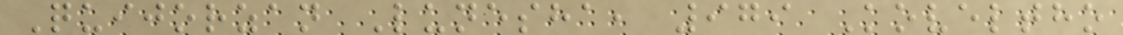Quijorzan Lunesha, 979 Koveltho
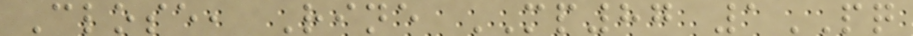Close, Rine MP87 1PQ
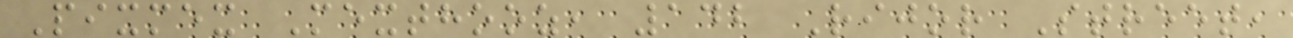Pixmex Mexthooz, 142 Rijor Street,
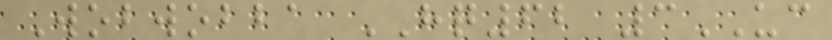Wobwobba HQ62 3UC
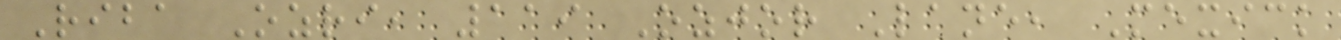Riba Ozri, 119 Ozjor Lane, Mexick
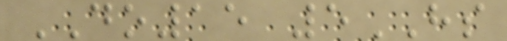DO15 5HS
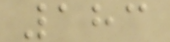183
